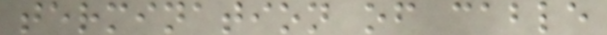termination of cable
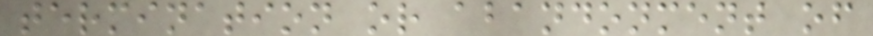termination or abandonment of
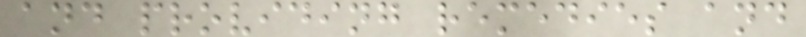and providing remedies and
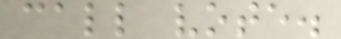call vote.
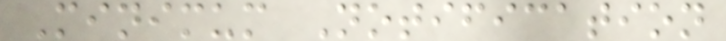Minimum Notification
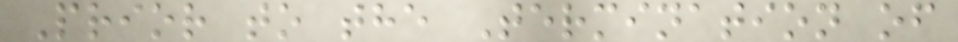Prior to the Termination of
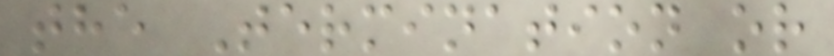the Termination or
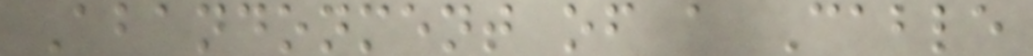Abandonment of a Cable
